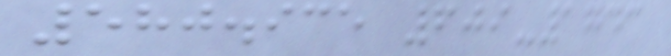580.935 609-1743
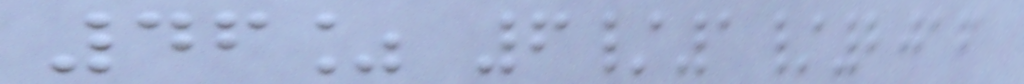46% 6/1/2016
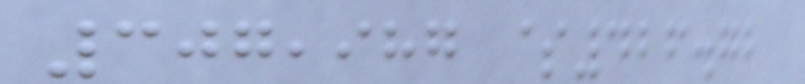307,987 $426.72
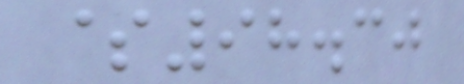$98.30
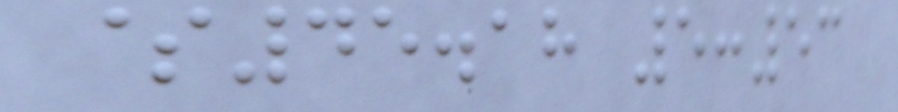$45.18 5:53
